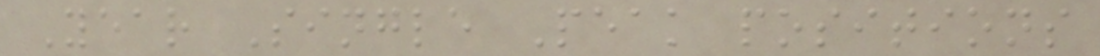Year Single Peak positions
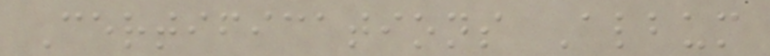Certifications Album
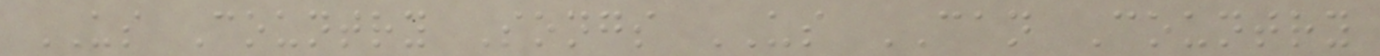US Country Songs US CAN Country
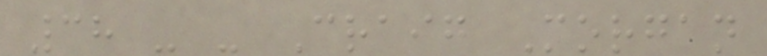38 - - Craig Morgan
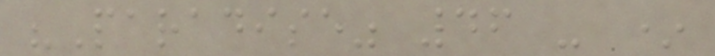"Paradise" 46 - *
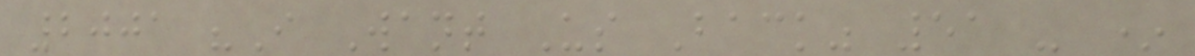2001 "I Want Us Back" 51 - *
